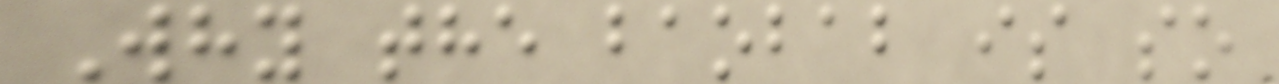Why the baobab is so
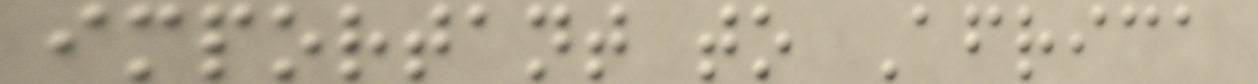important to Africa
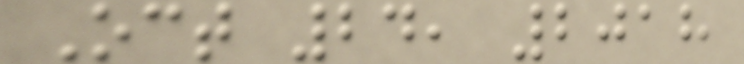Oct 24, 2018
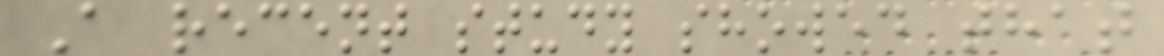A recent study showed that
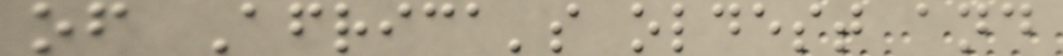of Africa's oldest and
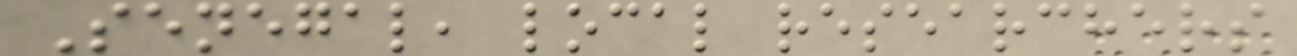Senegal, local researchers
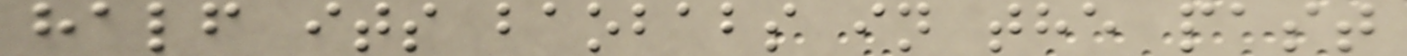half its baobabs in the past
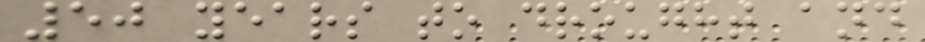50 years to drought and
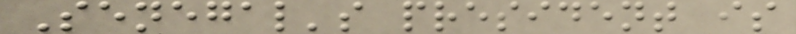Senegal's president is
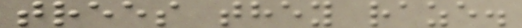trees they raze.
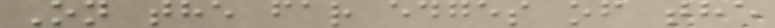On the far edges of the
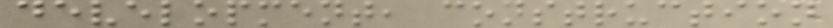development, construction
